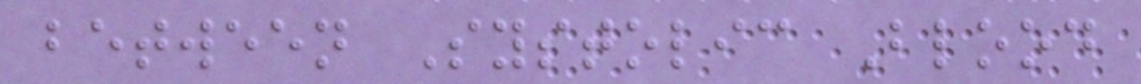between Systolic Blood
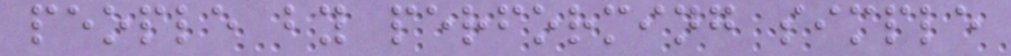people by performing simple
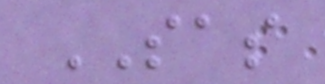SAS
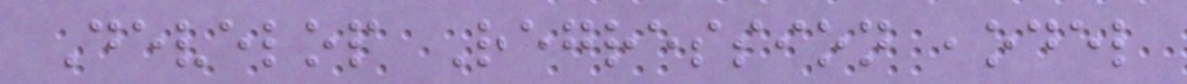Develop Regression ,odel
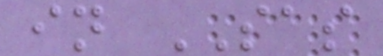in SAS
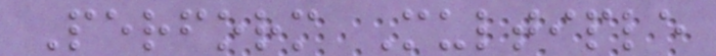Perform Multiple
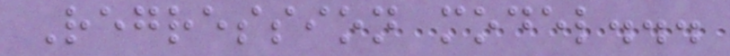Regression model...
